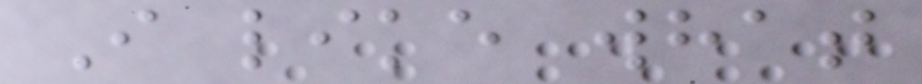I like what
